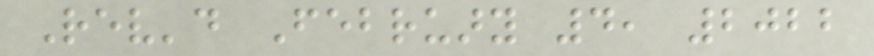Rev'd February 4, 2022
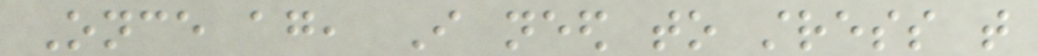Once again, I need to stress that
